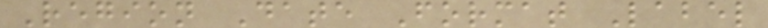Region Date Format Label
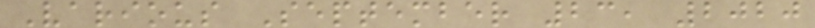Various September 23, 2020
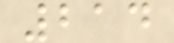214
